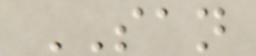SAN
